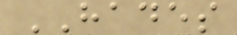HADES
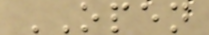OPEN
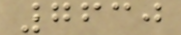7630
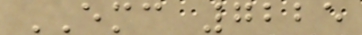EMC 7225
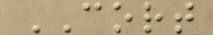CORT
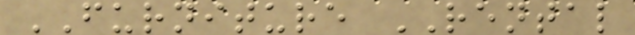FURNITURE RENTAL
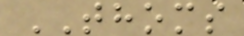THOMS
